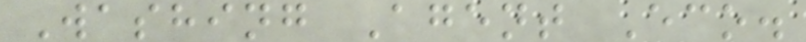Washing Agent Eco.
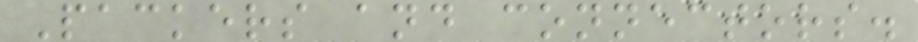Packers and connectors.
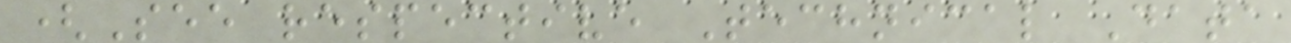(See respective Technical Data
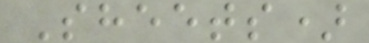Sheets)
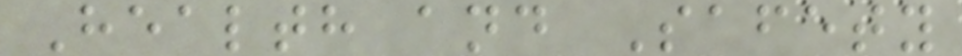Health and Safety
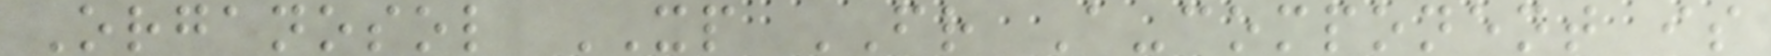Organosol XP FR A-component is
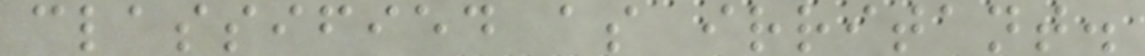classified as irritant.
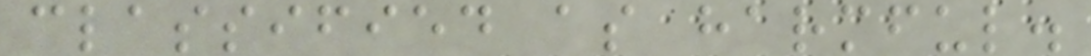classified as harmful.
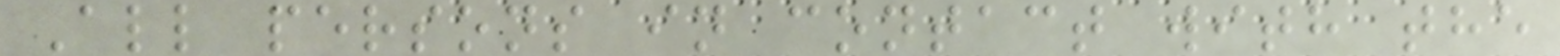All persons in contact with the
